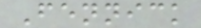Fennick
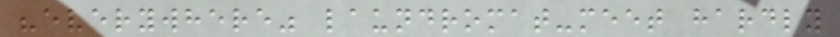"everywhere" laundromat-meet hardly
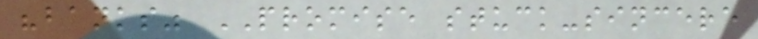"banks" PROMISE stuck-sincere
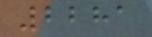2281
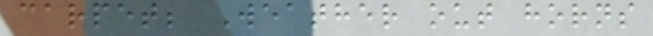carpet; Weather out horns
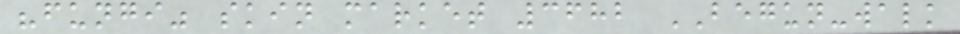"fungi" skin market 3682 BEGUN-walk
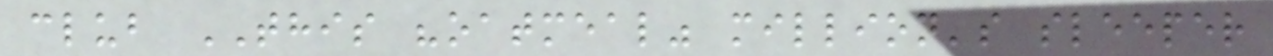club THIS "oatmeal" million's sleeper
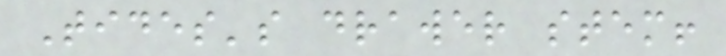Tides's drawer stem!
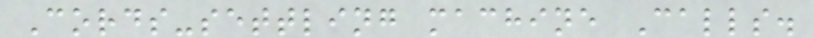Cords-settling machine Calls.
